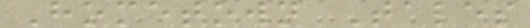Hometown Tales
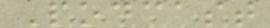Podcast
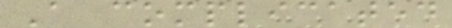A complicated
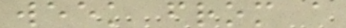week from a
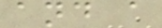and a
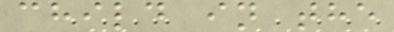child in the
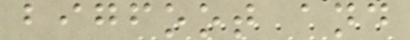bigfoot and
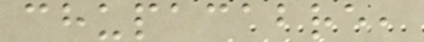chupacabre,
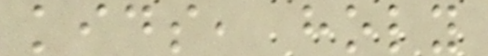kids, holy
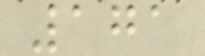171
